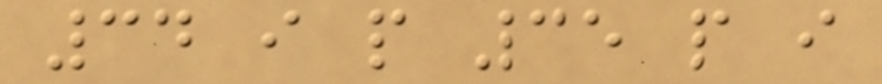34 i p 35 p i
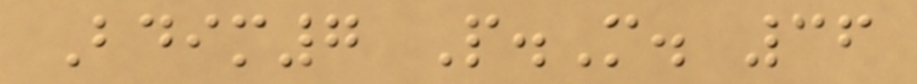Bdim7 P.M. 36
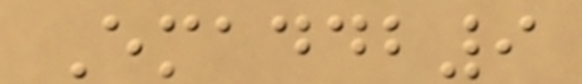Emaddb9
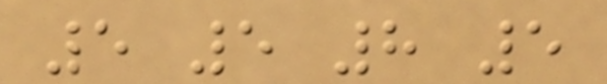5 5 8 5
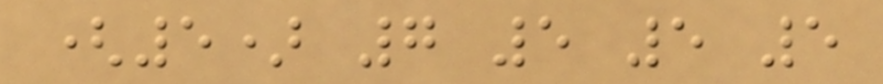(5) 7 5 5 5
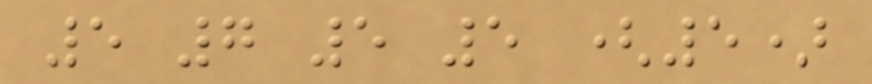5 7 5 5 (5)
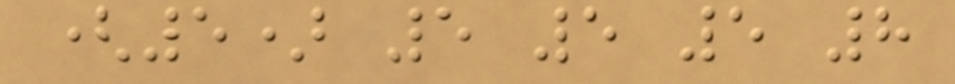(5) 5 5 5 8
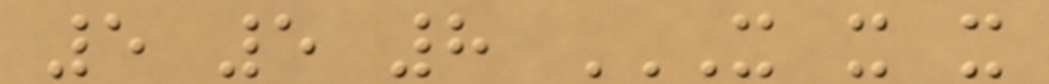5 5 8 X X X
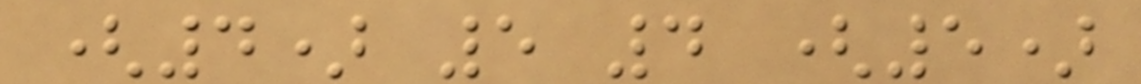(4) 5 4 (5)
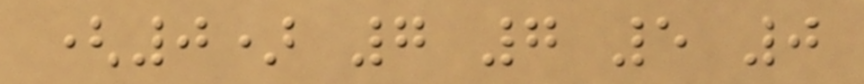(0) 7 7 5 0
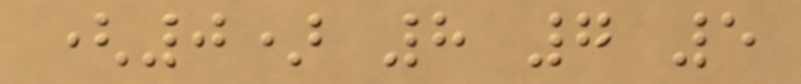(0) 8 7 5
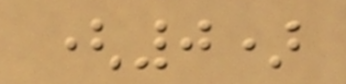(0)
